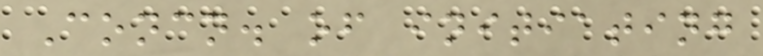Concn. of initiating
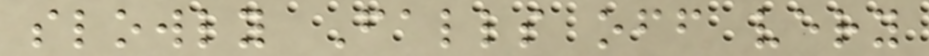slowly Falls off very
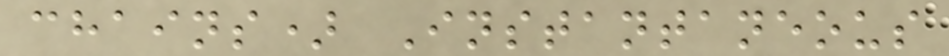chains) Instantaneous
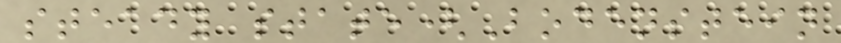steady state(Bodenstein
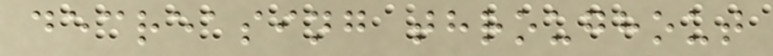decreasing throughout
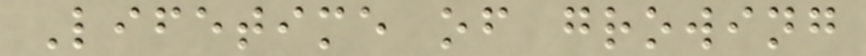Lifetime of growing
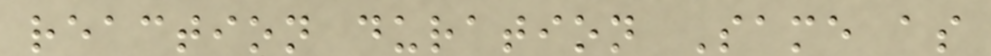reaction duration Same as
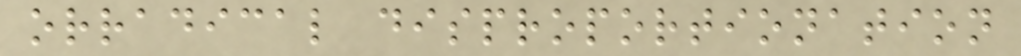orradical disproportionation
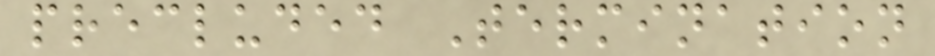precluded Termination
